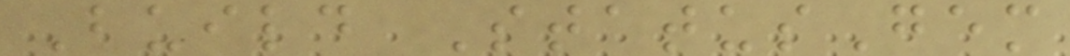Build StatusGem
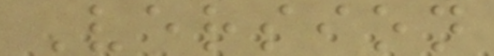Version
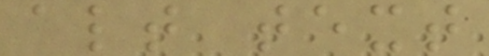alt text
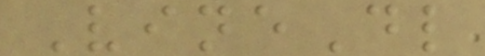VineDl
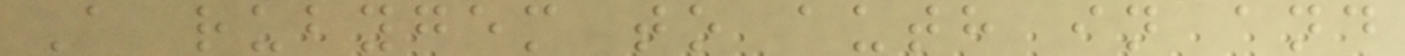A rubygem to auth in and
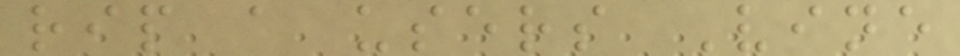rip a users Vine
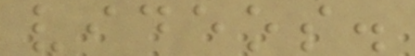videos.
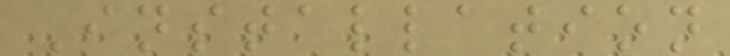Installation
